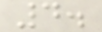4.
